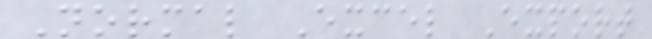Normal Excel Export
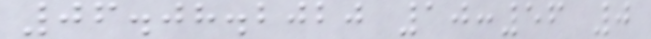06.08.2020 10:56 0
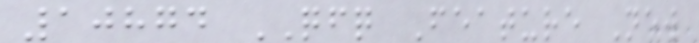10874 QFQ Feature New
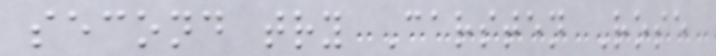second try Carsten Rose
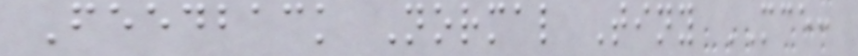Feedback Normal Tiny MCE:
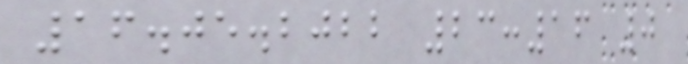16.05.2022 23:16 0
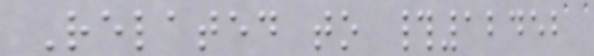Related to #12452
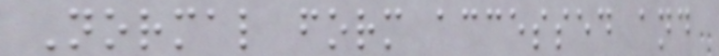Normal form accessed and
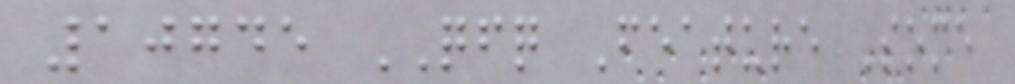10745 QFQ Feature Some
